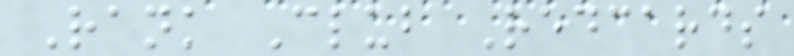Rank Club Redcards
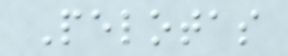Pelotas
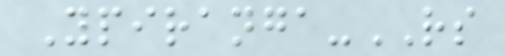Ypiranga-RS
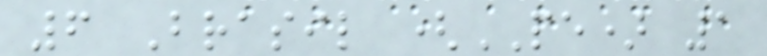6 Brasil (PE) 1
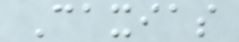Caxias
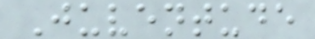Juventude
